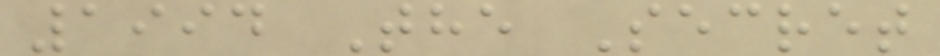1994 The Secret
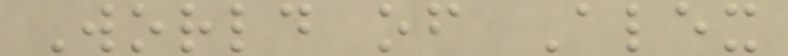World of Alex
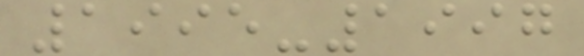1995-1997
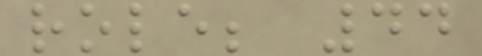role; 44
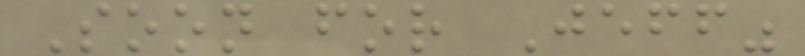Soon for Jeff"
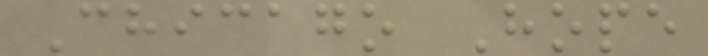Chicago Hope
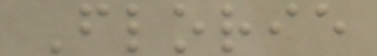Florie
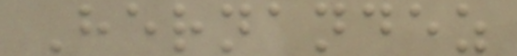Hernandez
